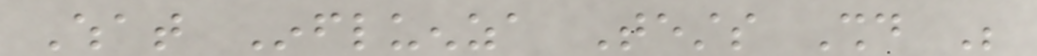What Influenza Tests Should Be
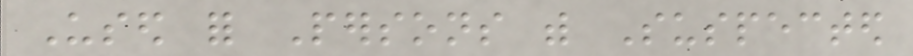Used for Persons with Suspected
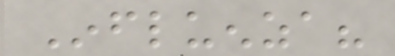Influenza?
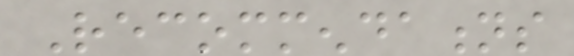Recommendations
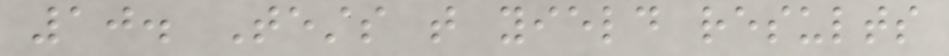10. Tests that yield results
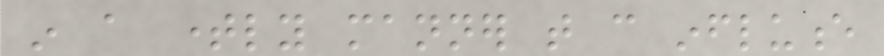in a timely manner that can influence
